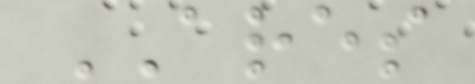ARES
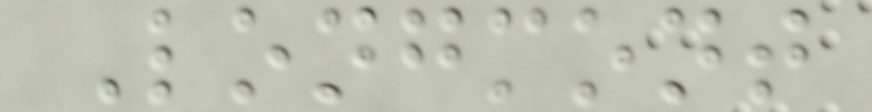Longmont
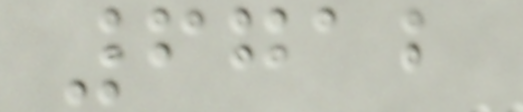6712
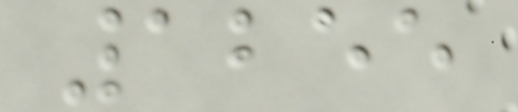1255
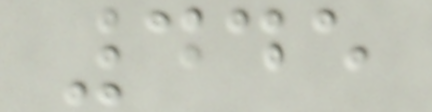445
